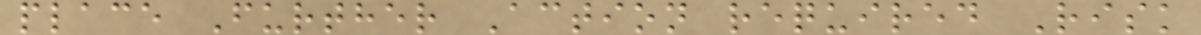place Further Action required Risk
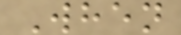When
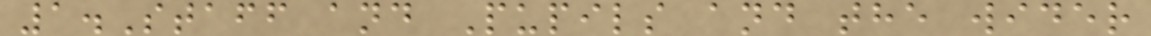1.Staff and Pupils and the wider
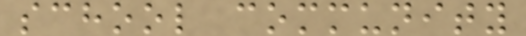school community
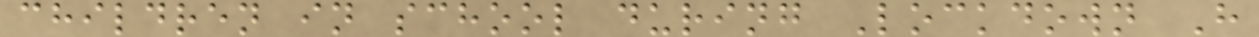children in school during Lockdown H
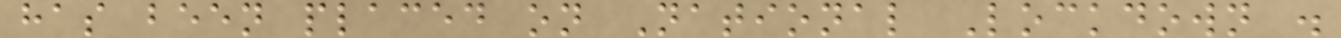has been placed on National Lockdown .
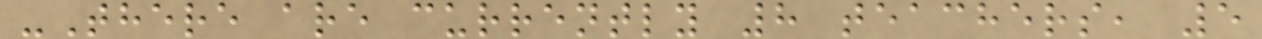-There are currently 8 teachers, 5
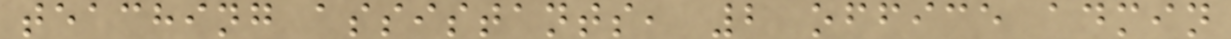teaching assistants, 2 office admin
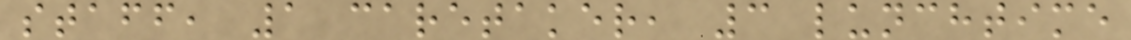staff, 1 caretaker, 3 lunchtime
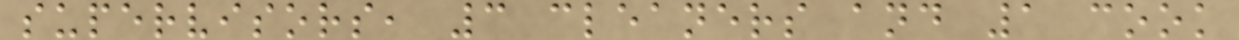supervisors, 3 cleaners and 1 cook
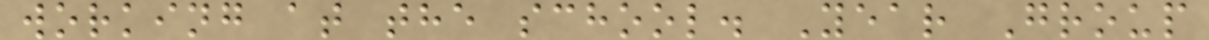working at the school. Year Group
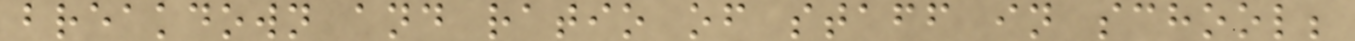breakdown and ratio of staff in school;
